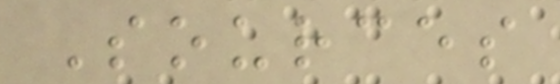Sources
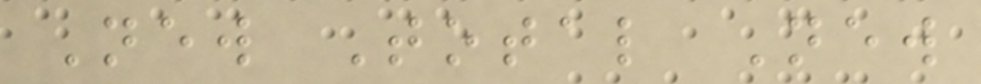New Total New
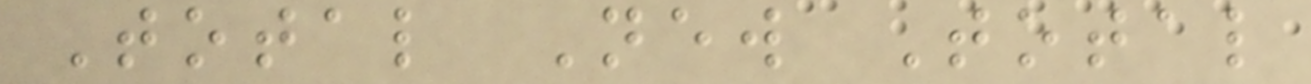Total New Total
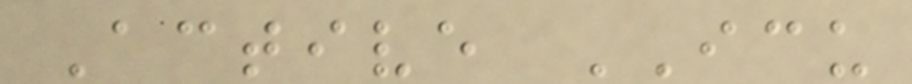Active ICU
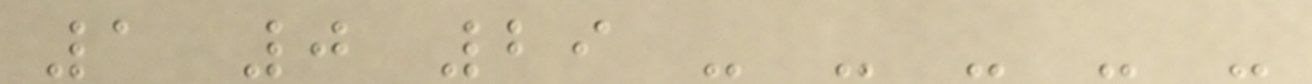1 0 29 - - - - -
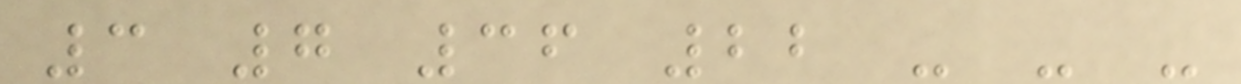3 7 36 22 - - -
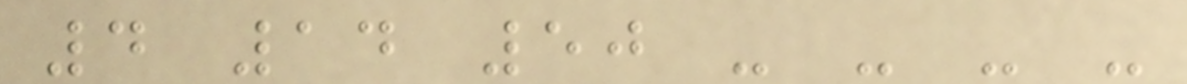4 14 50 - - - -
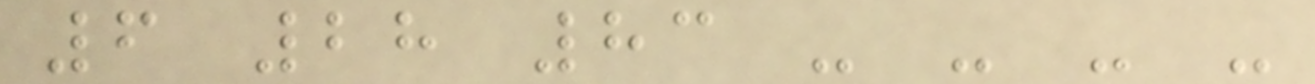6 28 83 - - - -
